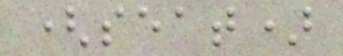(seat)
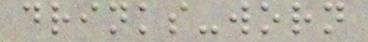drinks-worn
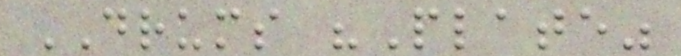DRUMS "Plate"
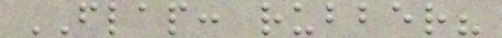FLAP: rubber?
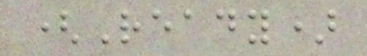(Ready)
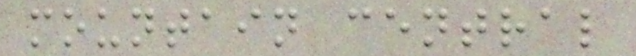mountain central
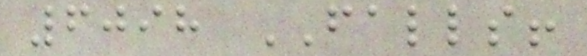6098 FALLS!
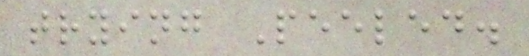trying Peeled.
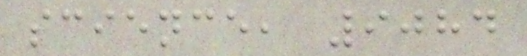science, 9084
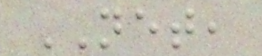NET,
